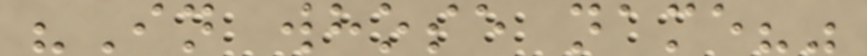"In whose name?"
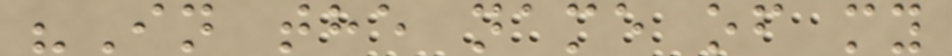"In the name of my
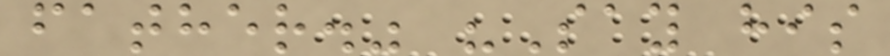father." "Say his
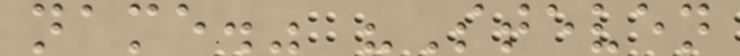name." "Steven
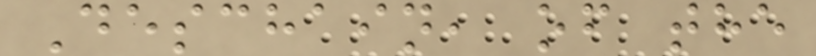Deschain, of the
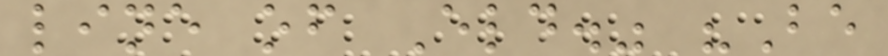line of Eld." "Be
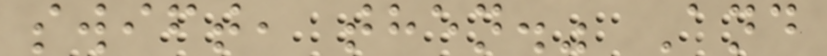swift, then." And
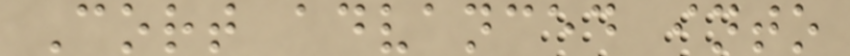Cort advanced into
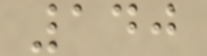140
